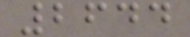2644
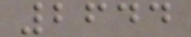2644
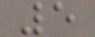5
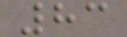83
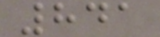841
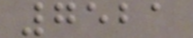7521
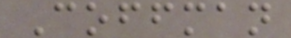Coffman
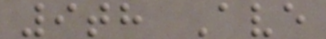9th Ave
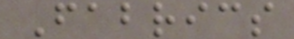Fabrics
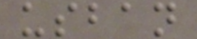usban
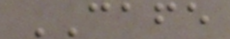CAFE
